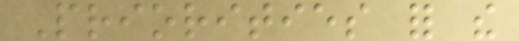Priorities for the
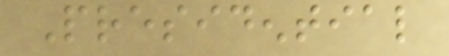Presidential
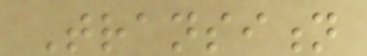Transition
